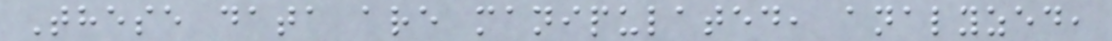These data are manipulated, analyzed,
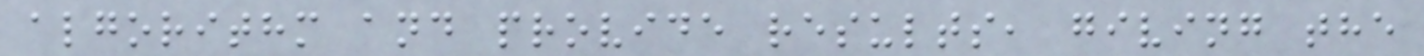algorithm and provide results, giving the
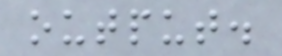output.
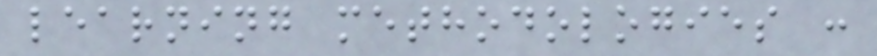learning methodologies :
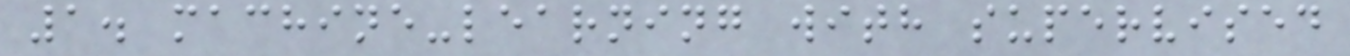1. machine-learning with supervised
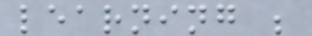learning ;
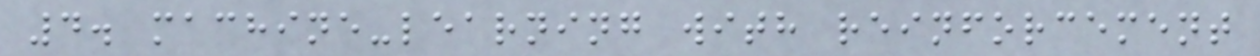4. machine-learning with reinforcement
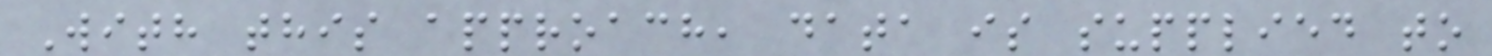With this approach, data is supplied to
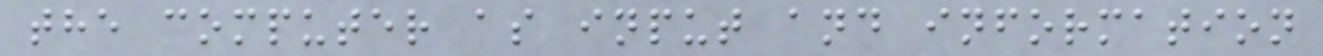the computer as input and information
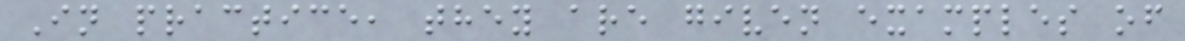In practice, they are given examples of
